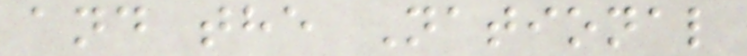and the National
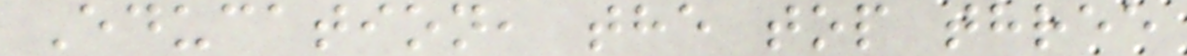Education, the top three
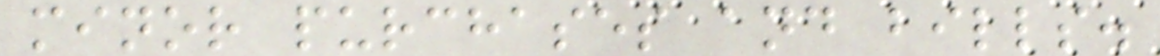minor purchases and bills.
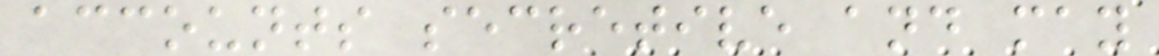accounts secretive and may
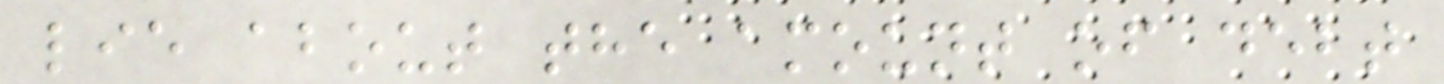lie about the amount of debt
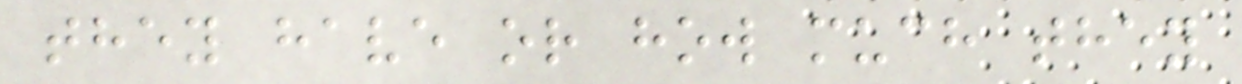they have or how much they
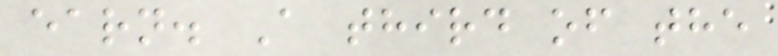earn. A third of the
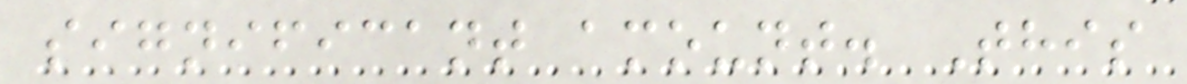significant amount. This
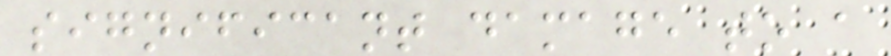significant damage to a
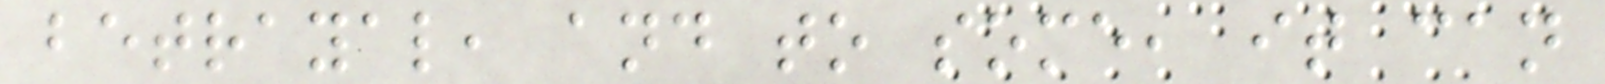betrayal, and to some, it can
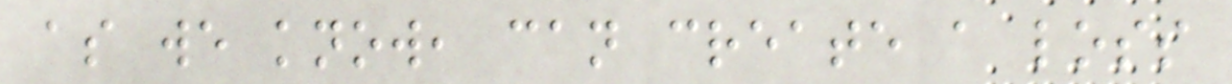as we know, can create a loss
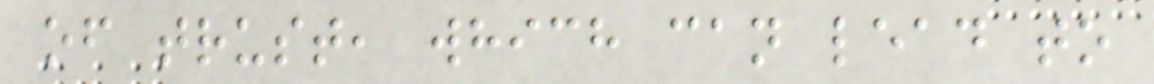of trust, which can lead to
